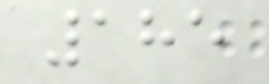185
